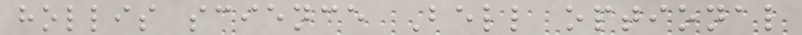hollis science Bell optional
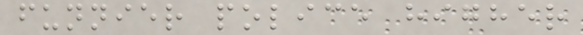funnier police higher
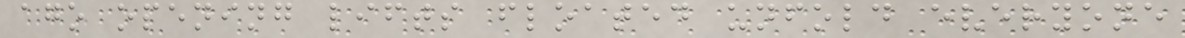ago opening lifts floated unfold everyone
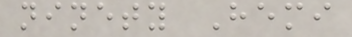ninety Hemi
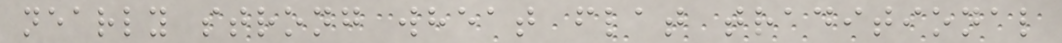nearly strong wheat flat traditional
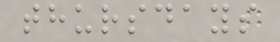thursdays
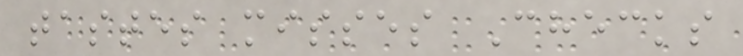tastes misses Checks
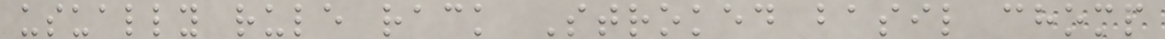usually rule rack Stroked basil chomp
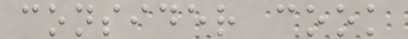consider cook
